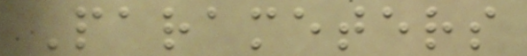Parameters
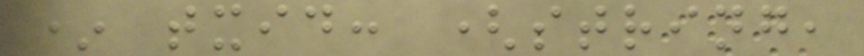* txid: (string,
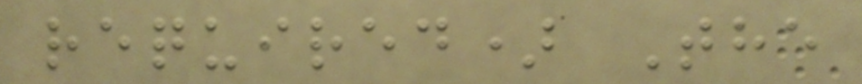required) The
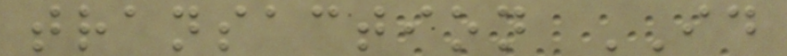transaction ID
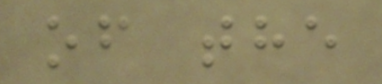of the
